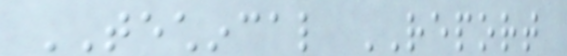TECHINCAL REPORT
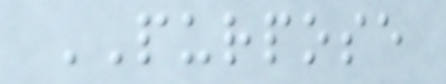PURPOSE
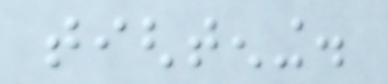tightening.
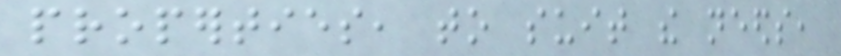properties, to suit the needs,
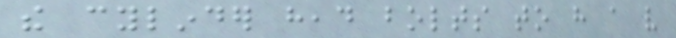the cylinder head bolts to have a very
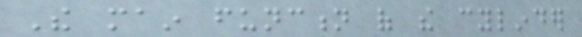The main function of the cylinder
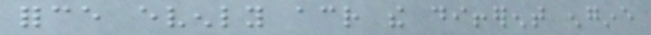force evenly across the different engine
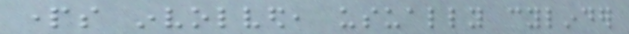parts involved, usually cylinder
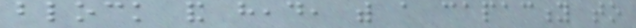block and head, with a capacity to
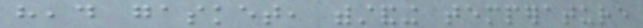head gasket, withstanding temperature
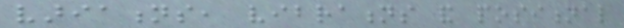variations, vibrations and positional
